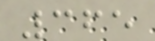365
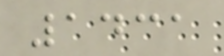1431
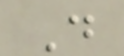D
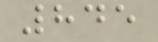845
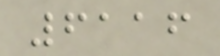6116
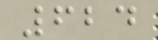624
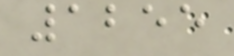1255
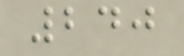240
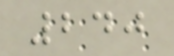240
